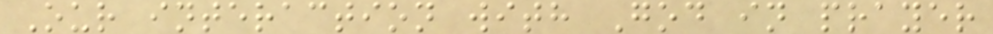Our interaction with God in prayer
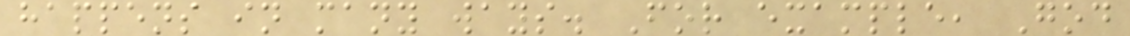happens in many ways. For example, God
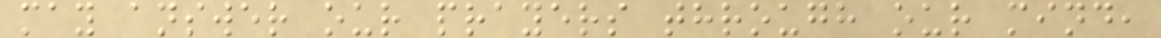may answer our prayers through our mind,
